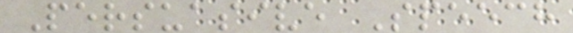Persuasive Speech
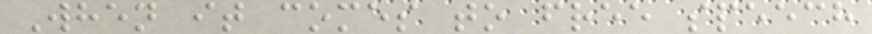When it comes to free speech
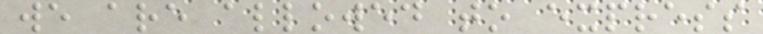we are allowed to express
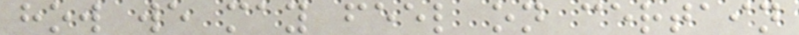how we may feel on certain
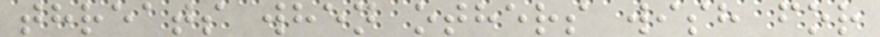threats when others wish for
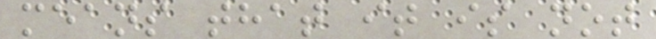means that it is not
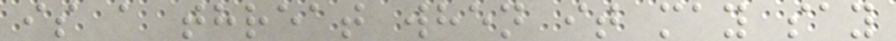is a threat when it may say
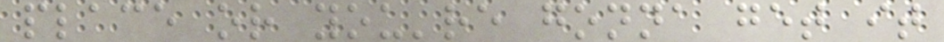place or you're gonna get it
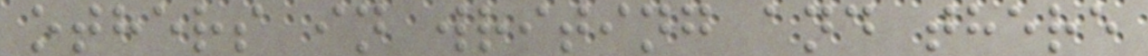others in writing and there
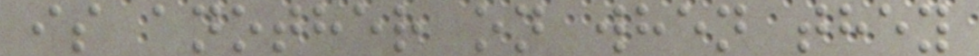is another on when they
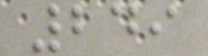249
